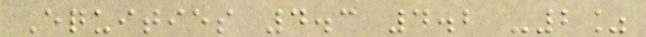Equities 4.3 4.2 -2%
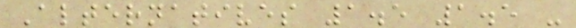Alternatives 1.5 1.5 -
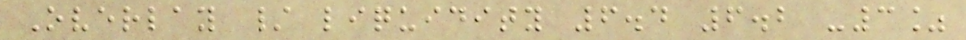Overlay / liquidity 6.4 6.2 -3%
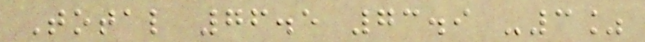Total 76.5 73.9 -3%
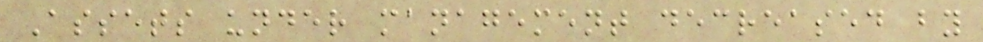Assets under management decreased by
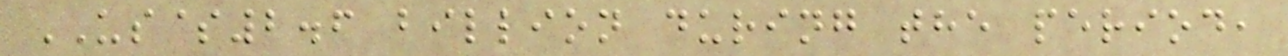US$2.6 billion during the period,
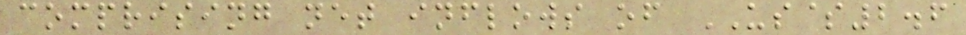comprising net inflows of US$2.6
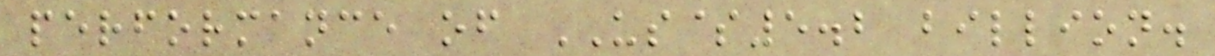performance of US$5.2 billion.
